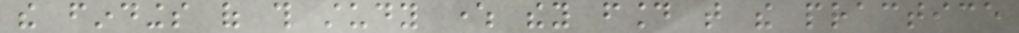the findings of this study where they found that the practice
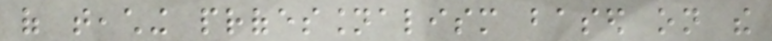of teaching professionalism based on the
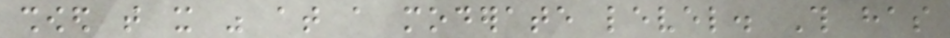showed that it was at a moderate level. This has
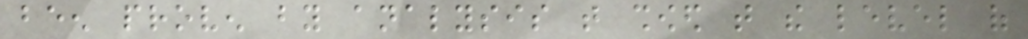been proven by analysis that showed that the level of
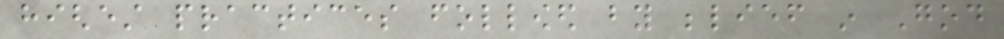highest practices followed by belief in God
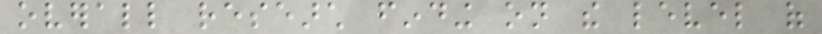overall research finding on the level of
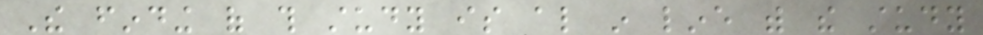The finding of this study is also in line with the study
